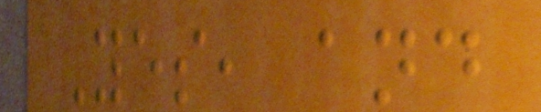Yes, and
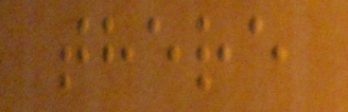there
